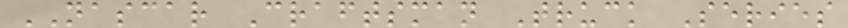NASCAR Craftsman Truck Series
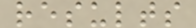results
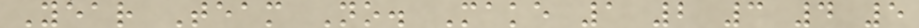Year Team No. Make 1 2 3 4 5
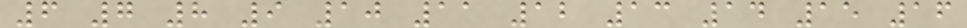6 7 8 9 10 11 12 13 14 15 16
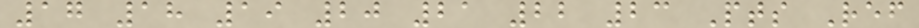17 18 19 20 21 22 23 Pts Ref
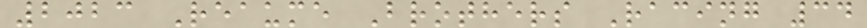2023 Reaume Brothers Racing 34
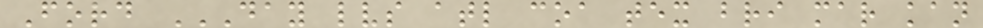Ford DAY LVS ATL COA TEX BRI MAR KAN
